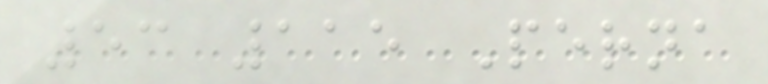53 115 Perna
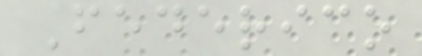Federico
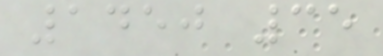1450 35
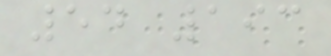54 193
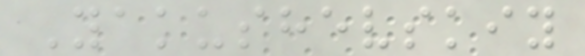Yakushevskiy
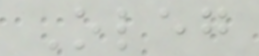Oleg
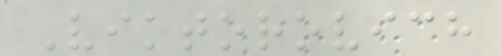Viktorovich
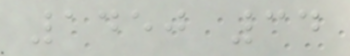1450 34
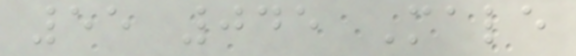55 045 Male
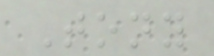Tony
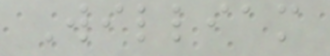William
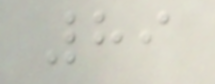89
